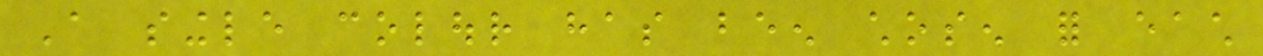A single colour has been chosen for each
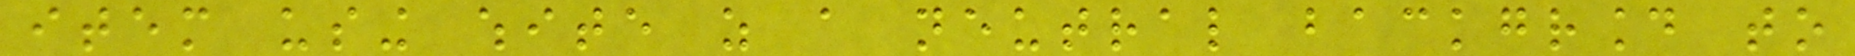item using white as a neutral background to
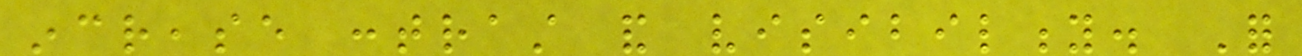increase contrast and visibility. For
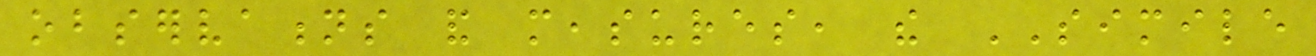observations and measures, the SIMILE
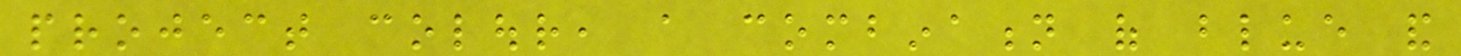project colour, a combination of blue and
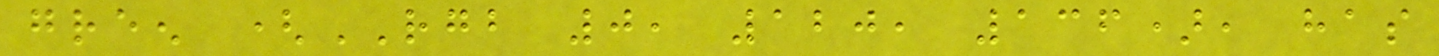green (RGB 0, 120, 136), has
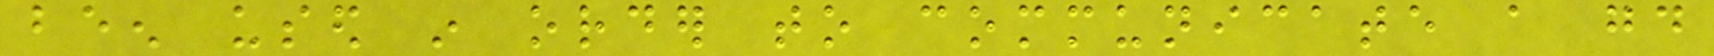been used in order to communicate a good
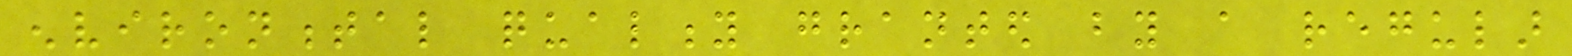environmental quality granted by a regular
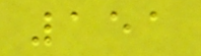151
